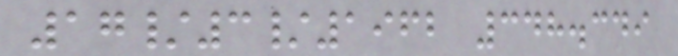17/3/1962 348.349
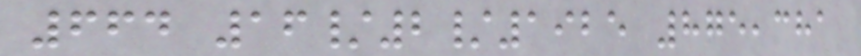664 16/2/1925 875,381
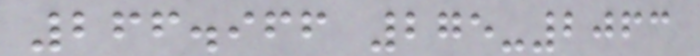266.966 275-2063
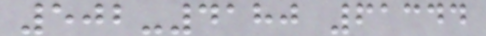502-4180 61344
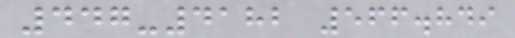447-4182 566.849
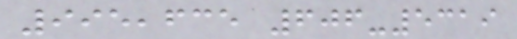995,635 606-5319
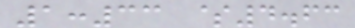1:33 $4.63
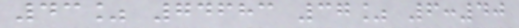43% 74683 37% 6:40
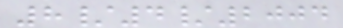8/4/2004
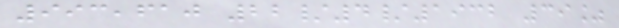993,610 22/4/1932 39%
